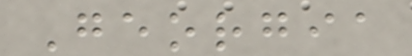Georgia
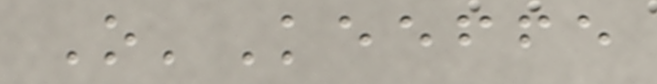O'Keeffe
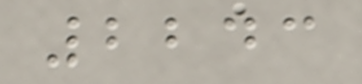2243
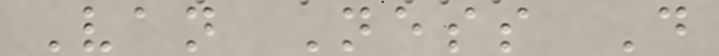Van Ness D
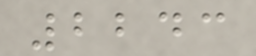2243
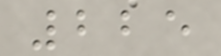225
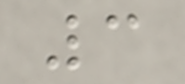3
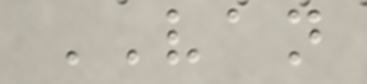VAN
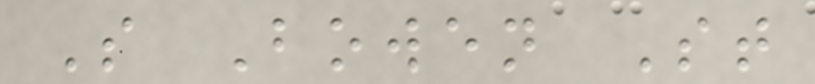S Bowen St
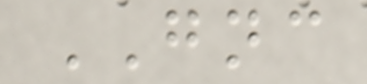GNC
